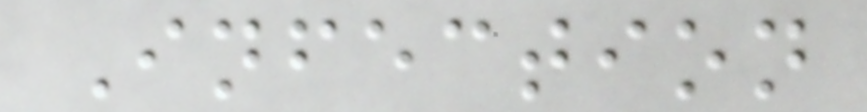Infection
